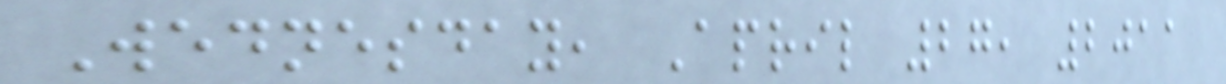Wednesday, April 27, 2011
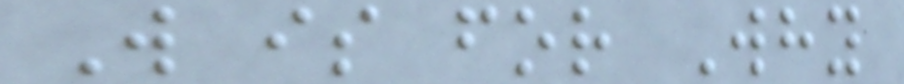W is for Why
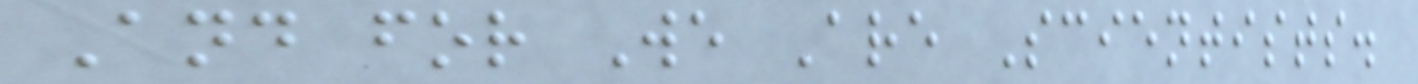And for We Are Scientists.
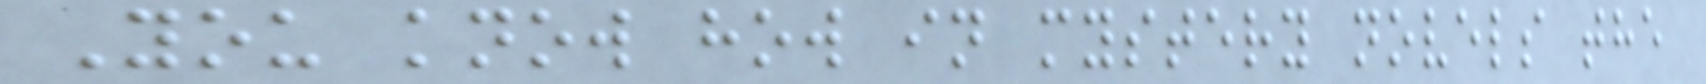You know how in mystery novels the
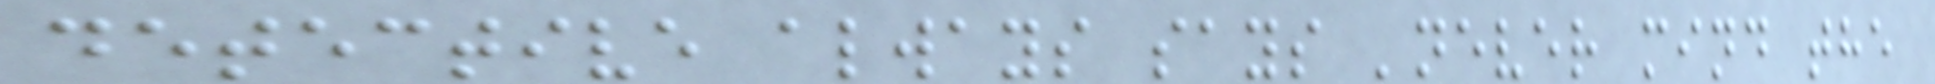detective always says 'never mind the
